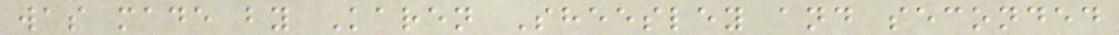was made by Karen Sheesley and seconded
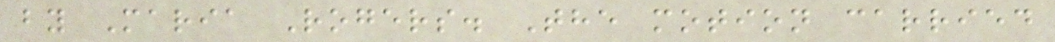by Maria Rogers. The motion carried
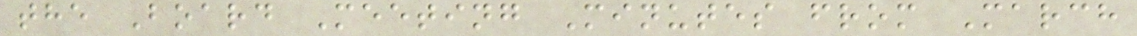the Board Meeting Minutes from March
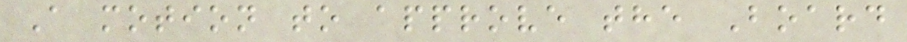A motion to approve the Board
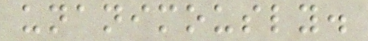unanimously.
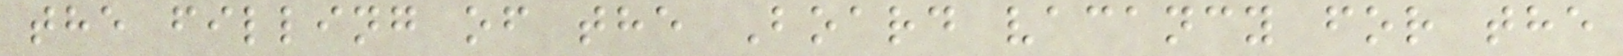the filling of the Board vacancy for the
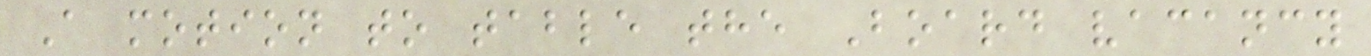A motion to table the Board vacancy
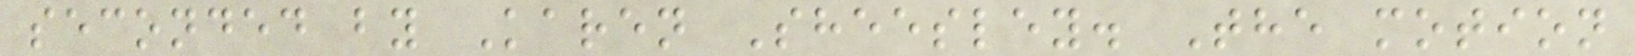seconded by Karen Sheesley. The motion
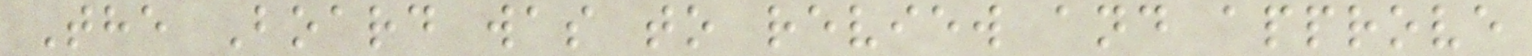The Board was to review and approve
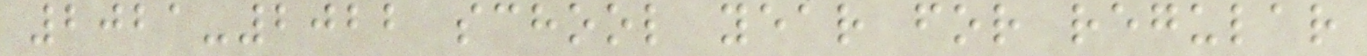2021-2022 school year for regular
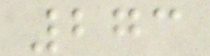273
